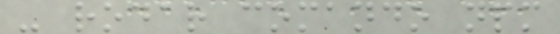- rodar comando npm
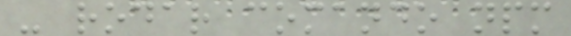- rodar comando npm
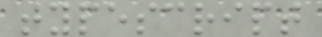typescript
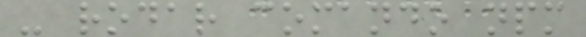- rodar comando npm
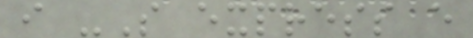i -S express e
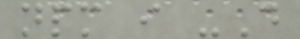npm i -D
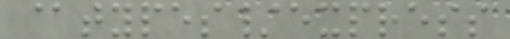@types/express
